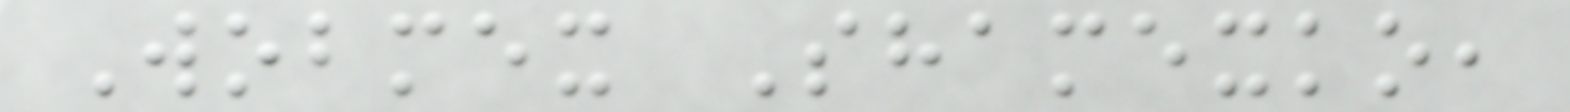Wobmex Shamexko,
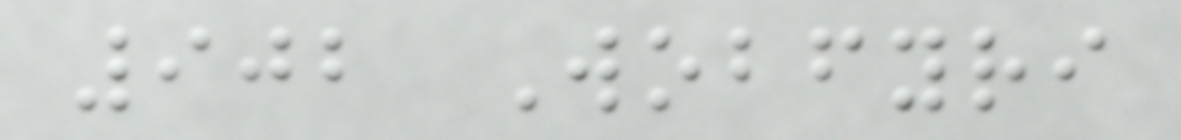902 Wobfyri
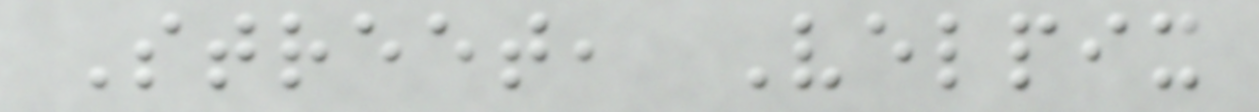Street, Velpix
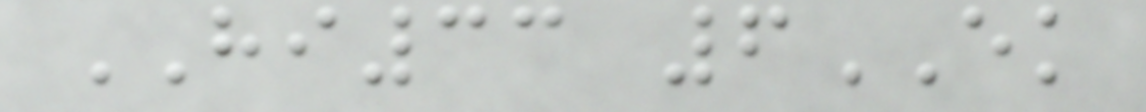HI33 6EK
